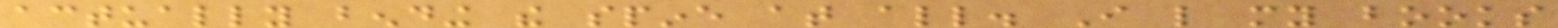actually bending the spine at all. I like my books
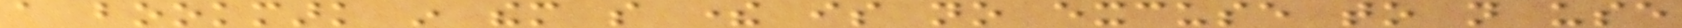a bookmark in them so there is no excuse to not use
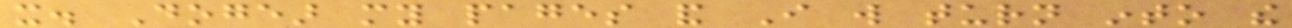it. Dogear my pages and I will turn into the
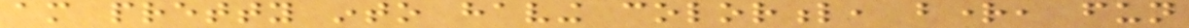am pretty into having colorful, bright, fun
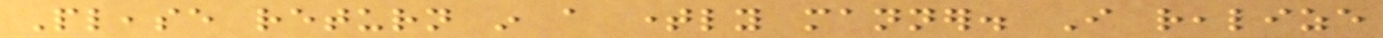Please return in a timely manner. I realize
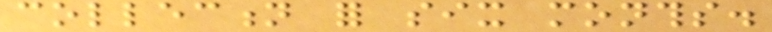collection for six months.
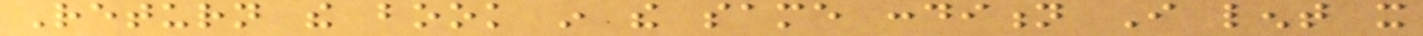Return the book in the same condition I lent it
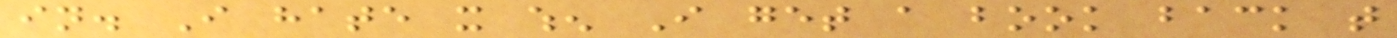in. I hate it when I get a book back that
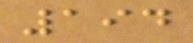194
